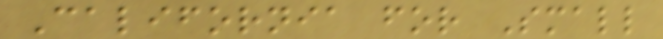California for Small
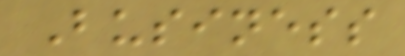Business
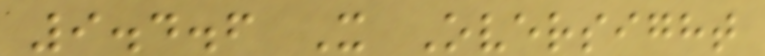9.4.6 X Oversight
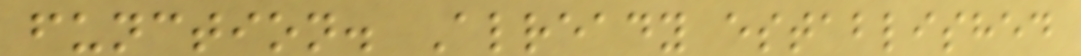function. Already established
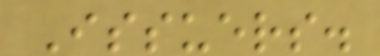Issuers.
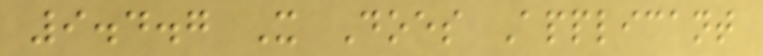9.4.7 X Does Applicant
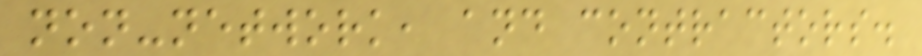non-network, and contractors.
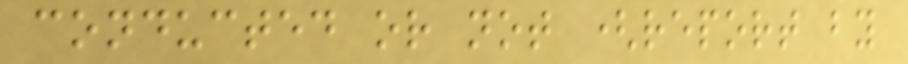conducted or not (report by
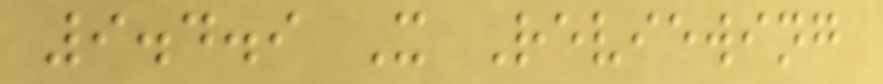9.4.9 X Reviewing
